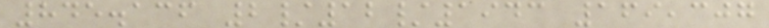845.136 2/12/1943 169,307
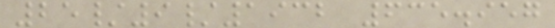25/9/1932 635.957
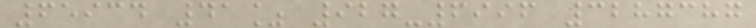65934 41% 927-6996 3287387
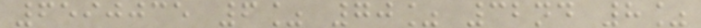6590035 6% 70% 32nd 8%
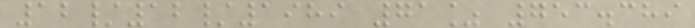12/12/1989 71% 753.389
